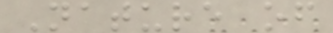Nature of
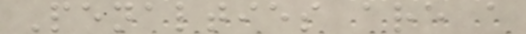Penalties are a
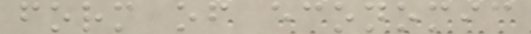form of economic
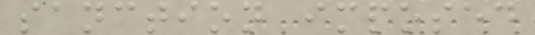sanction imposed
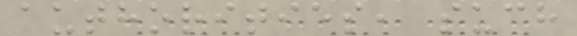authorities, such
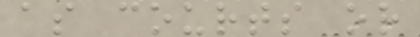as courts or
